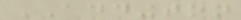ADDINGTON
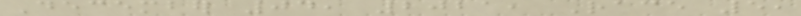December 04, 2021, Race 5,
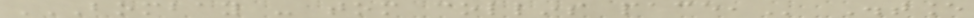BOMBAY - TOM COLLINS PACE, Distance
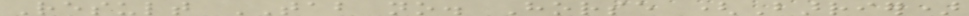Result TAB no. Horse (Barrier)
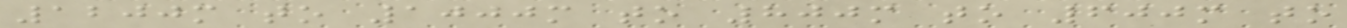1200m to 1000m to 800m to 600m to
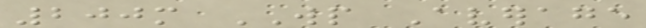200m WP Average
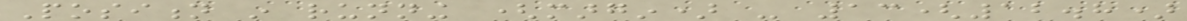Position in running (margin) - 13(12.8)
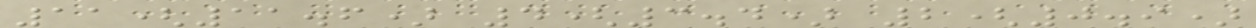11(11.6) 4(3.4) 2(0.9)
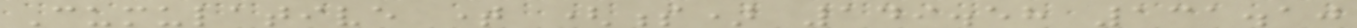Cumulative time (s) 149.58 131.10
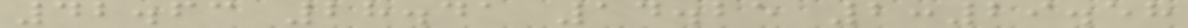42.63 28.41 14.25 2:29.58
